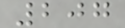207
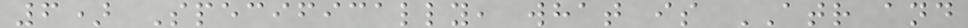6) Specifically, what is ATR and
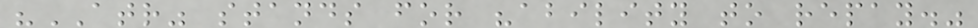"ATR" stands for "ability to repay."
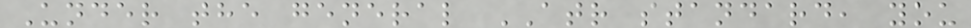Under the general ATR standard, you
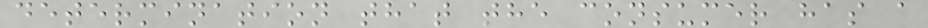determination that the consumer has a
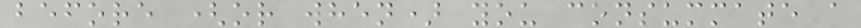before (or when) you consummate a
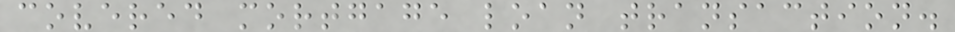covered mortgage loan transaction.
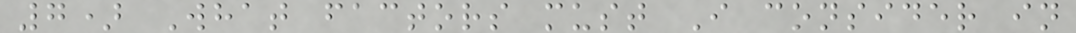7) What factors must I consider in
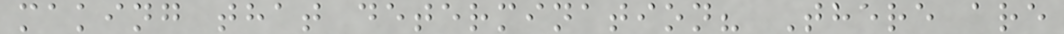making that determination? There are
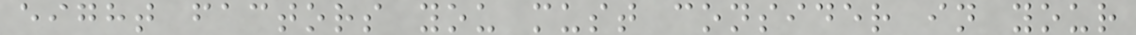eight factors you must consider in your
